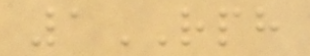1RPH
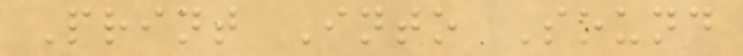Print Into Sound
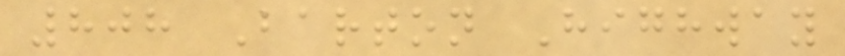808 Barton Highway
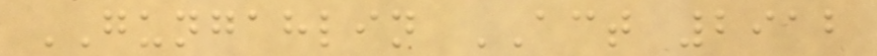GUNGAHLIN ACT 2912
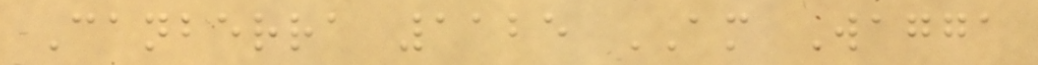Canberra 1125 AM Wagga
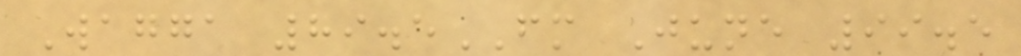Wagga 89.5FM June 99.5
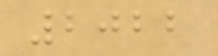2022
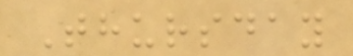Thursday
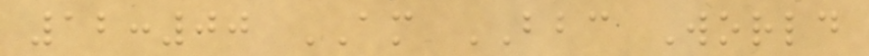12:00 AM BBC World
